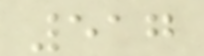517
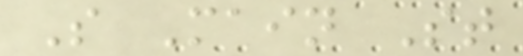S Main St
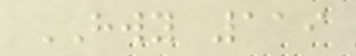HWY 119
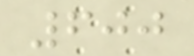600
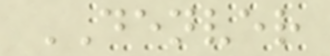DENVER
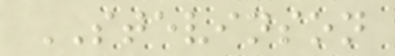STEVINSON
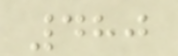480
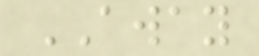AWAY
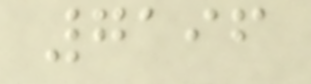7196
